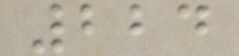224
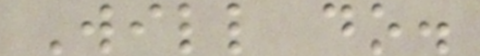Will do.
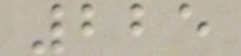225
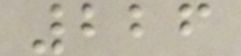226
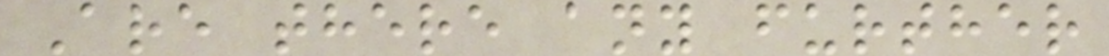Are there any further
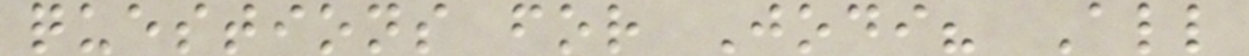questions for Jodi? All
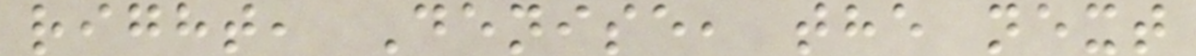right, Denise, the next
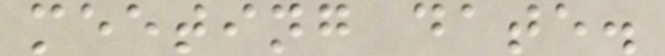meeting date.
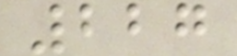227
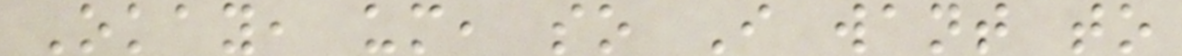Okay, um, so I want to
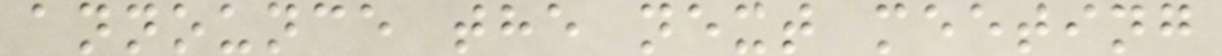announce the next meeting
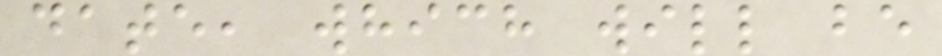date, which will be
